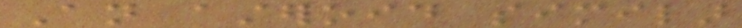An asteroid similar
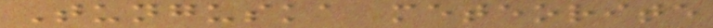Tunguska meteorite
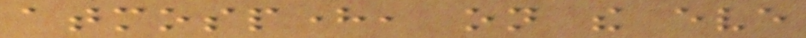atmosphere, on the eve
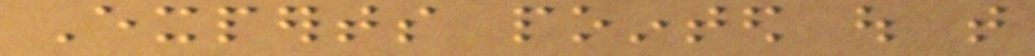Experts pointed out that
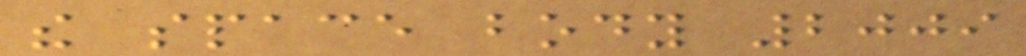the space body 2009
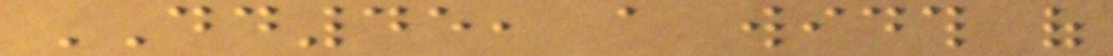DD45, a width of
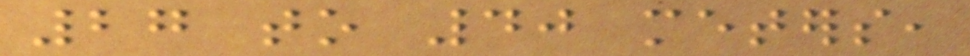27 to 40 meters,
